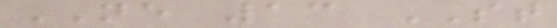NE 13 ST
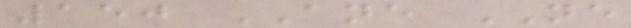150 ANE NE
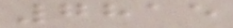7815
